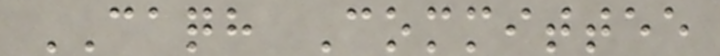CAQH Committee
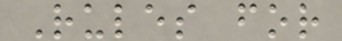Rules for
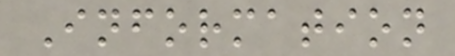Information
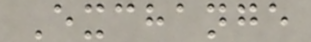Exchange
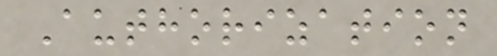Authorization
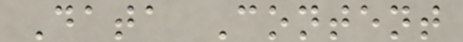Data Content
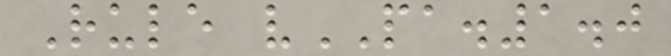Rule vPA.1.0
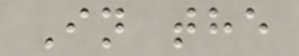In the
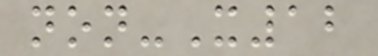non-X12
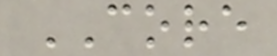CORE
